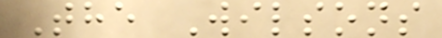The Wilsons
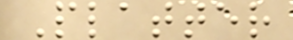Platter
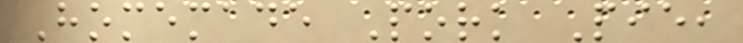Homemade Pork Pie,
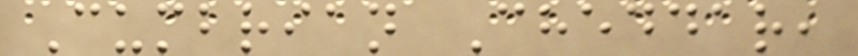Cumbrian Cheddar,
